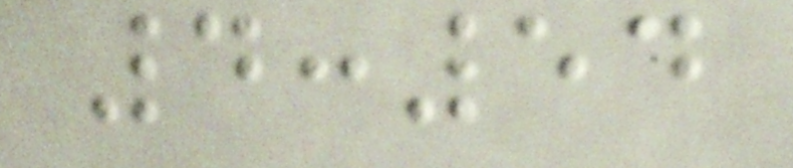4:54
